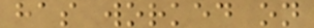has worked on
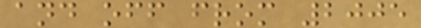and off from 2005
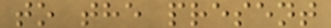to the present
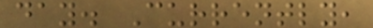day. Currently,
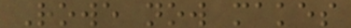Rowe now makes
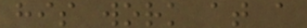his work at a
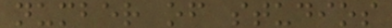number of studios
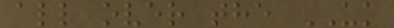all over the UK
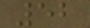52
